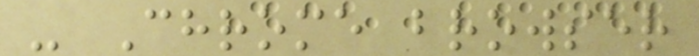- Chrome browser
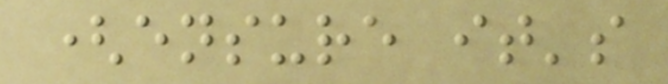(ensure it's
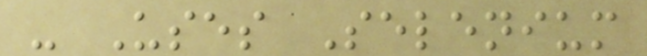- Uses Selenium
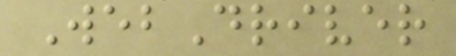WebDriver
